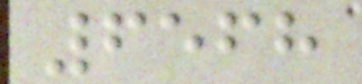6568
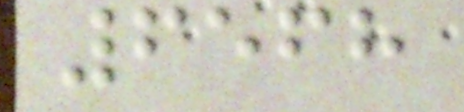6568
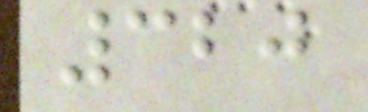320
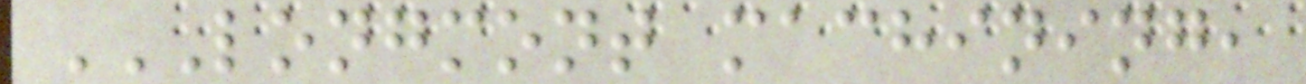LONGMONT MACHINING,
